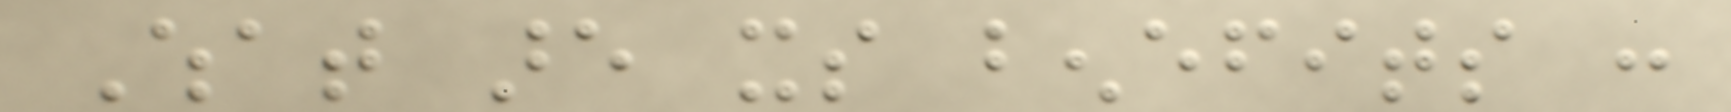What are its benefits :
